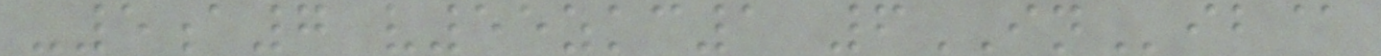-5a7 v55zkc1 6INib@
